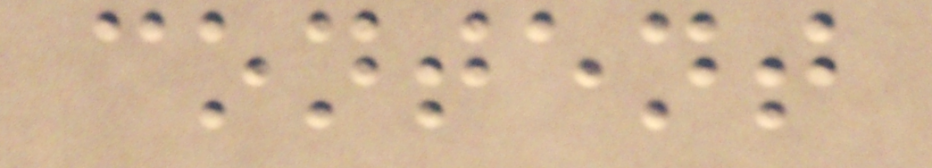content
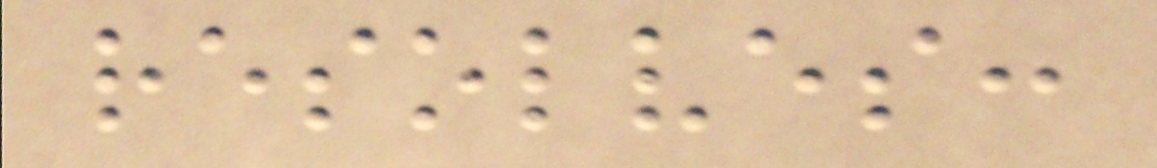resolves:
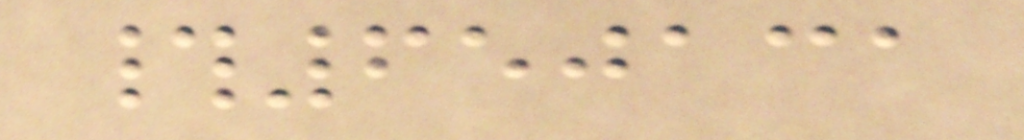#650131
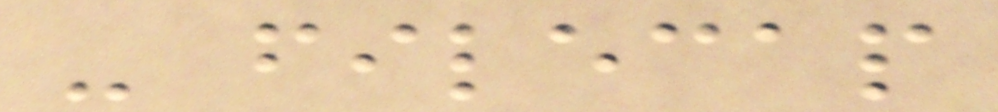- filecap
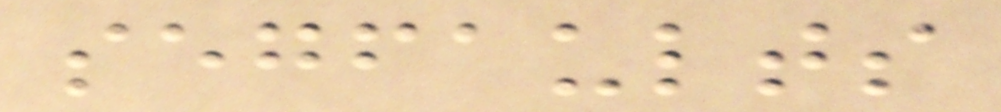segfaults
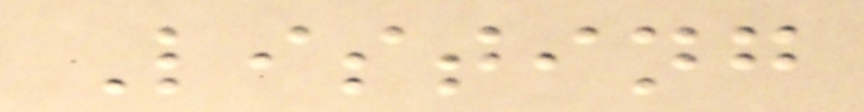Listing
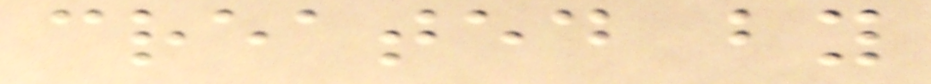created by
